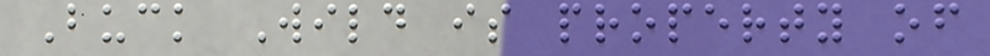Buck Wild is property of
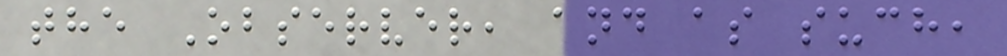the Observer, and as such,
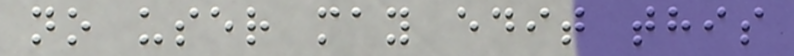no user may edit this
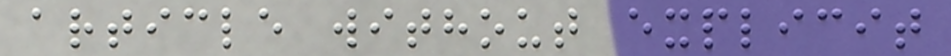article without explicit
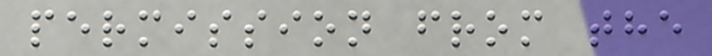permission from the
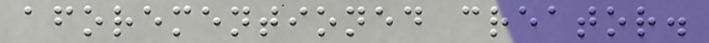aforementioned creator.
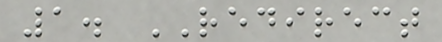1. REDIRECT
